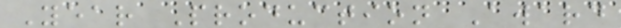Year Production Award
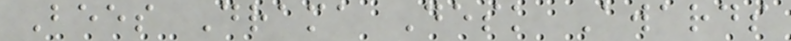Bees Drama Desk Awards
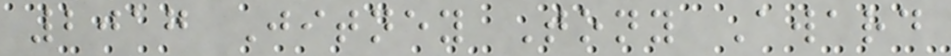2017 Jitney Tony Award
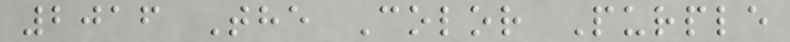2016 The Color Purple
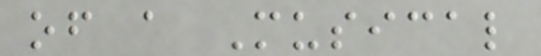of a Musical
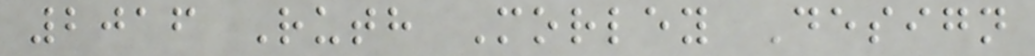2016 Ruth Morley Design
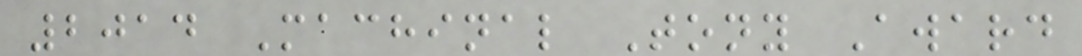2014 Machinal Tony Award
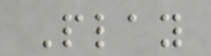Play
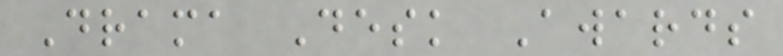Drama Desk Awards
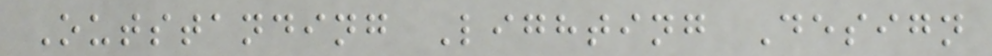Outstanding Lighting Design
